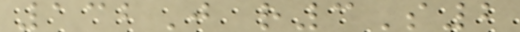132J r3S2
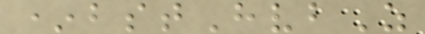*bstHvbZ
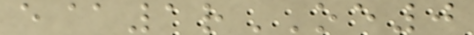e@1rOE0
